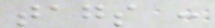tags :
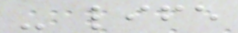- life
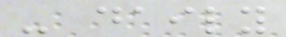- daily
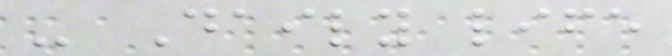- Daily life
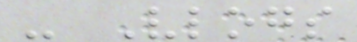- Vlogs
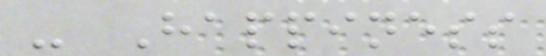- Happiness
